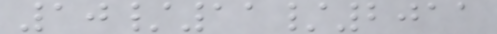10/11/2011
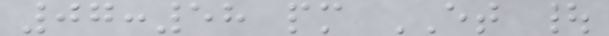07:58 pm ET |
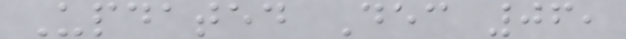Updated Dec 06,
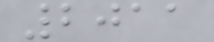2011
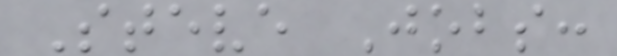Steve Jobs:
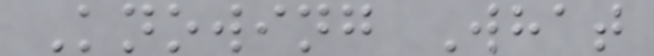Knowing What
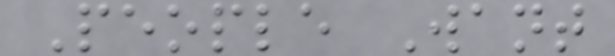People Want
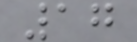17
